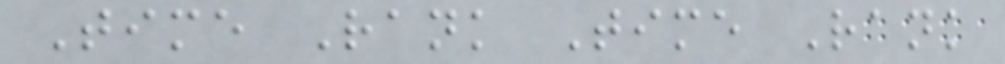Time Rank Time Rank
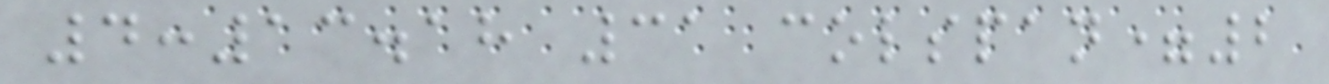4:13.18 31 colspan=2
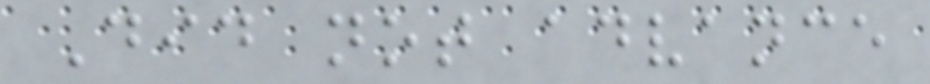Did not advance
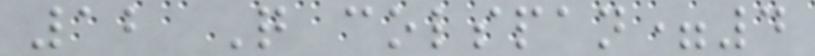12 Q colspan=4
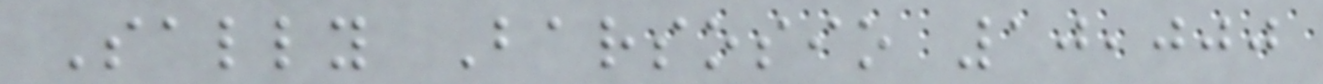Sally Barsosio 10,000
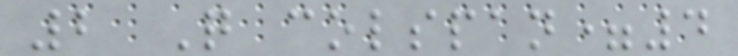2 Q colspan=4
